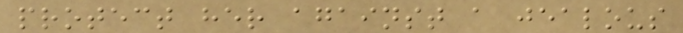protect her against a jealous
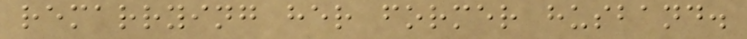remarrying her former husband.
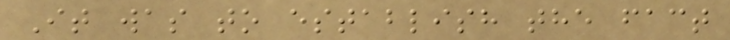It was to establish the fact
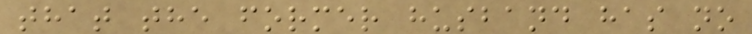that the former husband has no
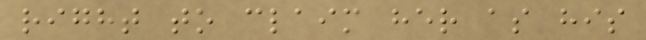right to claim her as his
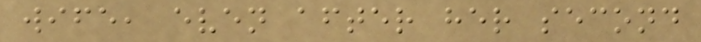wife, even after her second
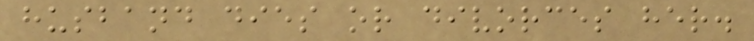husband dies or divorces her.
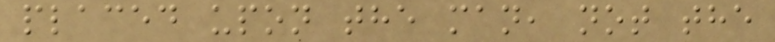placed upon the man, not the
